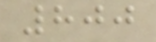800
